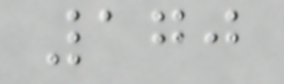170
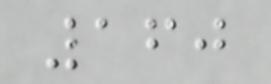160
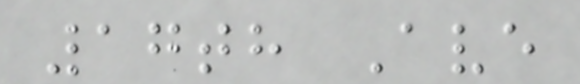17th Ave
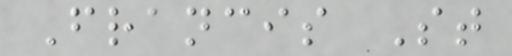Francis St
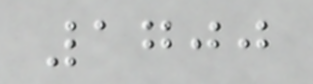1700
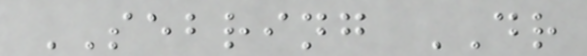SEBRING DR
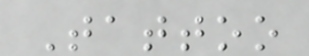Tattoo
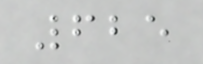625
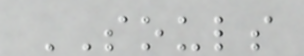SOULS
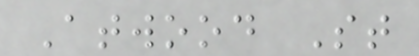Atwood St
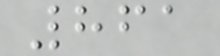861
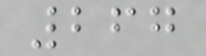267
